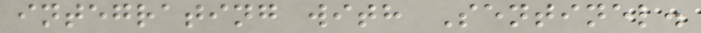integrating with Sentinel.
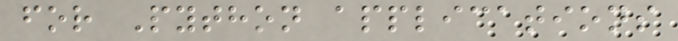for Python applications
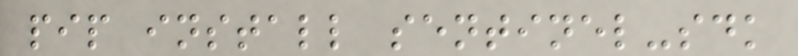pip install sentinel-sdk
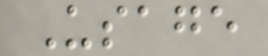Usage
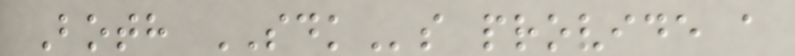Both SDKs provide a
